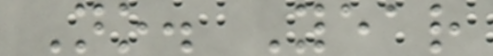No. Year
